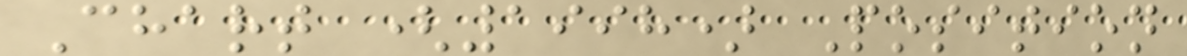Chart (1998) Position
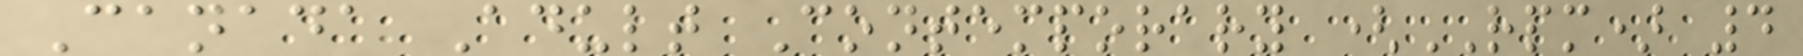Canada Adult Contemporary (RPM) 4
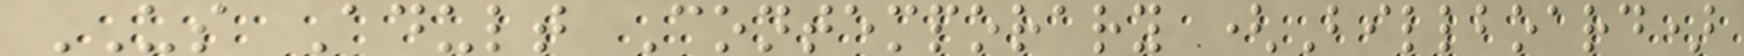US Adult Contemporary (Billboard)
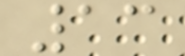13
